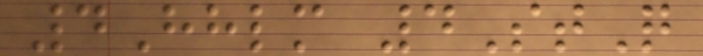4Hhlm 4StQ
